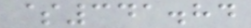$341.84
